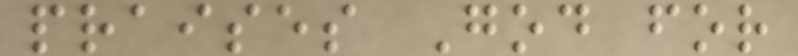praises God for
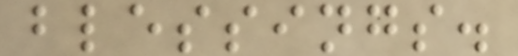blessings.
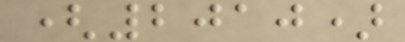(2010)
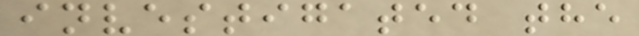investigated the
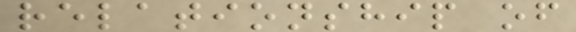relationship of
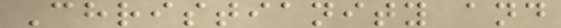Christianity and
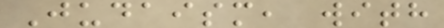Judaism, with
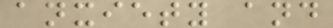anxiety and
